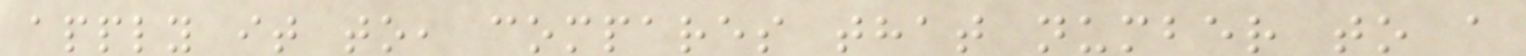apply it to, compares that number to a
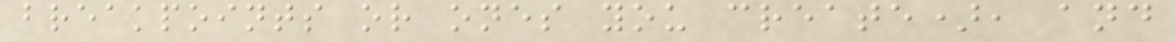breakpoints or ones you create), and
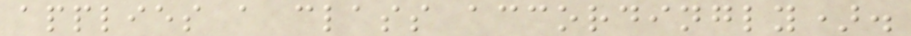applies a class accordingly).
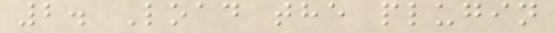2. Load the plugin
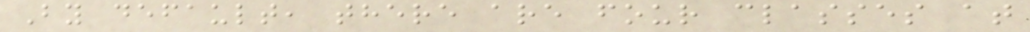By default, there are four classes at
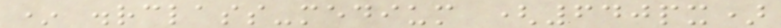* .rclass-medium (640px)
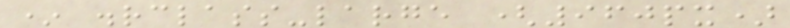* .rclass-large (960px)
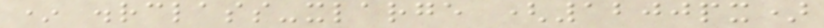* .rclass-xlarge (1200px)
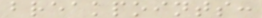breakpoints:
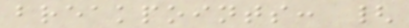breakpoints: {
